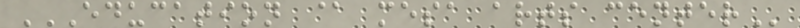EDUCATION @ MESA ARTS CENTER
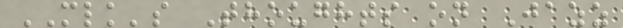MLK's Thoughts on Jazz
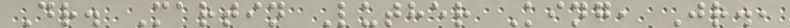Dr. Martin Luther King, Jr.,
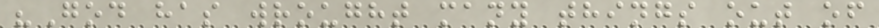"God has wrought many things out of
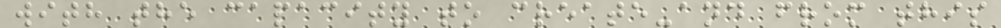with the capacity to create-and from this
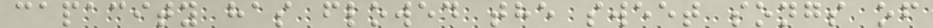capacity has flowed the sweet songs of
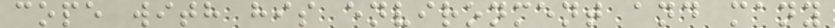cope with his environment and many
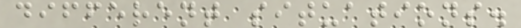different situations.
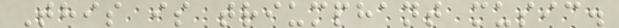This is triumphant music.
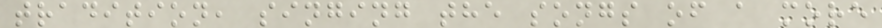tradition, singing the songs of a more
